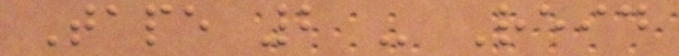Tape 2 - Reid
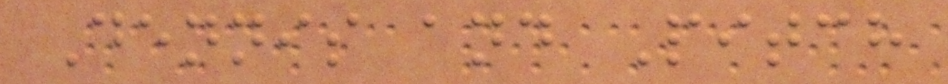Dennis and Pitch
